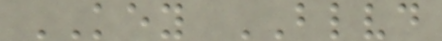KEY BLVD
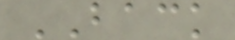BACK
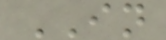IN
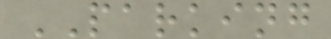PARKING
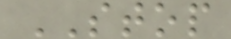STOP
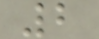2
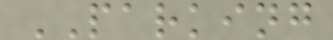PARKING
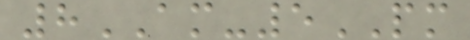8AM-5PM
